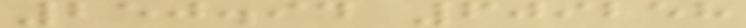250.94 609258
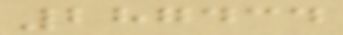287434
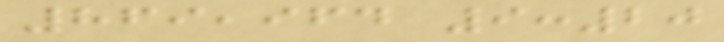869,964 9:20
